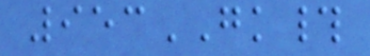953GK#
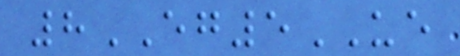8EG5UE
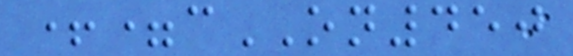+=cON450
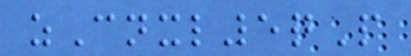zCnxl5qP
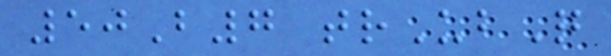50B7 trUbQ
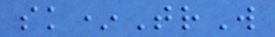sk*TrW
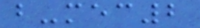b-mec2
